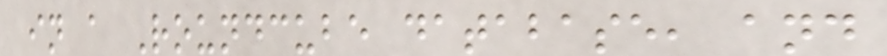in a Roundcube database, and
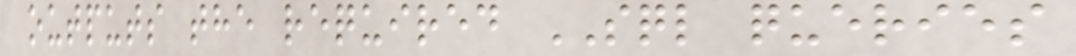outputs the required SQL queries
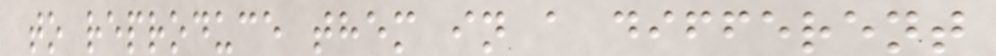to reproduce them in a different
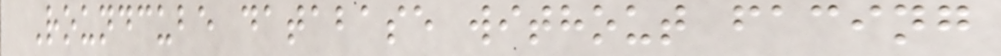Roundcube database without facing
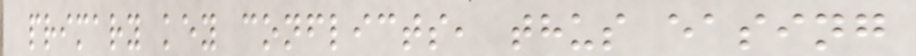primary key conflicts, thus easing
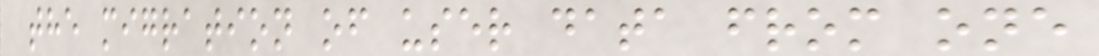the migration of user data from one
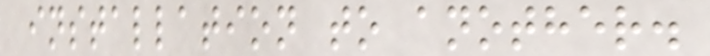installation to another.
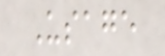Usage
